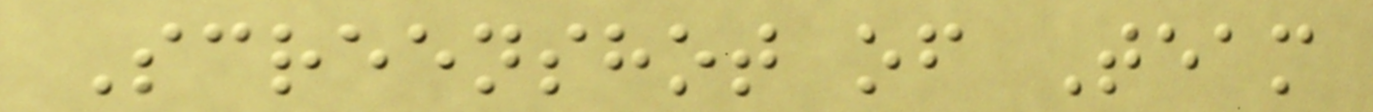Screenshot of Team
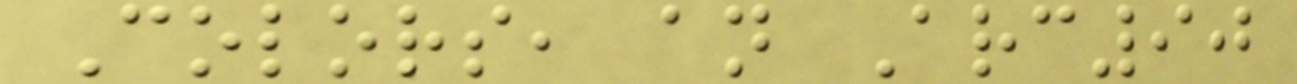Colors, an Arc90
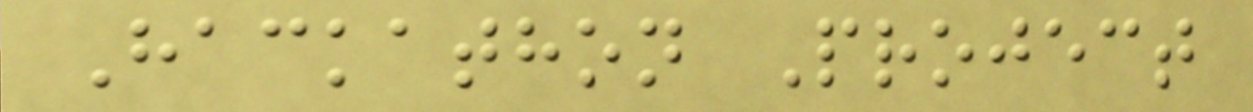Hackathon Project
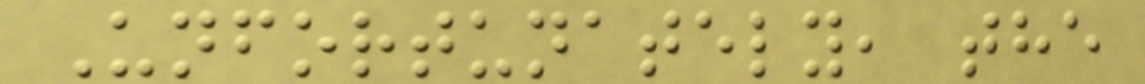Unfortunately, the
